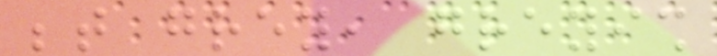between grey, greyish
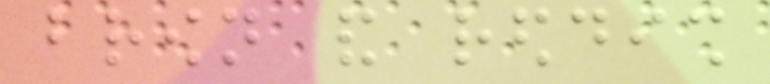brown and reddish
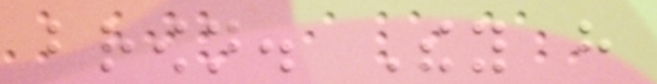brown. They have
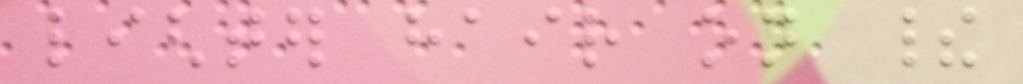lighter hair on their
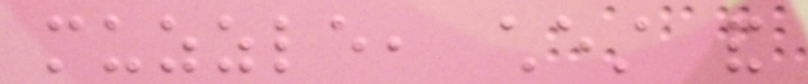muzzle, chest and
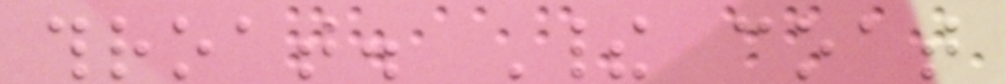throat. Their coat
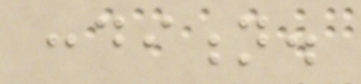condition.
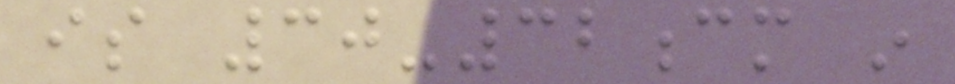is 30-32cm in
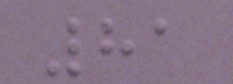81
